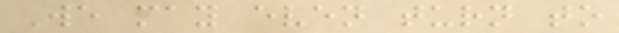We may even turn to
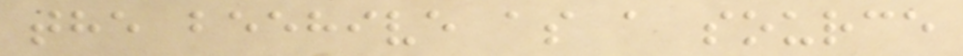the beehive as a source
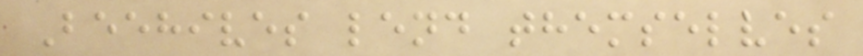Beehives lend themselves
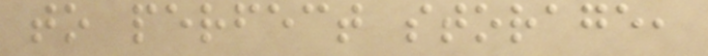to perfect storage,
